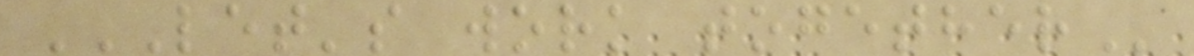LET'S WORK TOGETHER
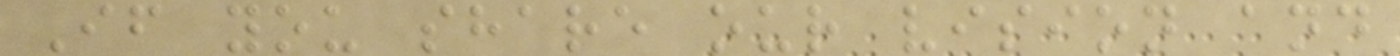If you share our vision and
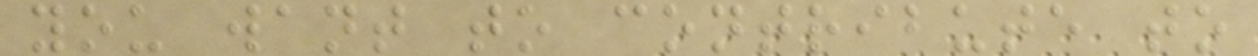you want to contribute to
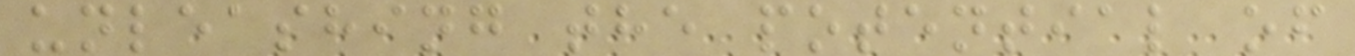unleashing the potential of
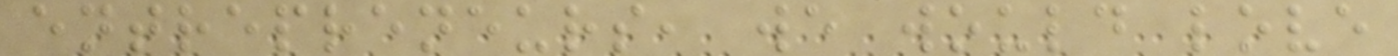entrepreneurs, we would love
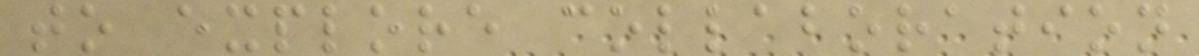to explore collaboration
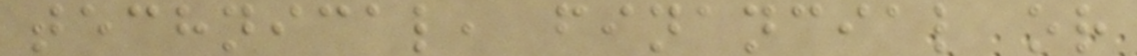technical, financial or
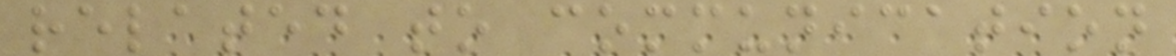related to communication
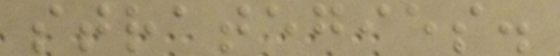strategies.
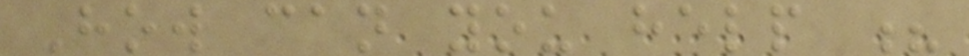How can you help ?
